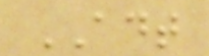ADT
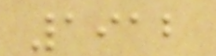1912
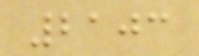2103
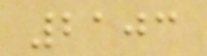2103
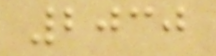2030
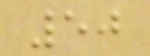50
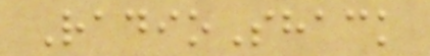RadioShack
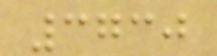3730
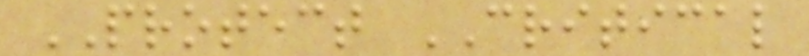PROTECT CRITICAL
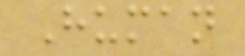Human
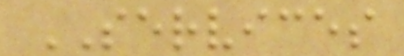SERVICES
